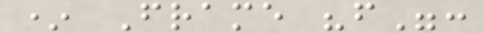* Frame "f":
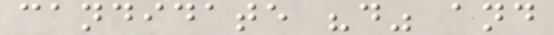candidate "d" and
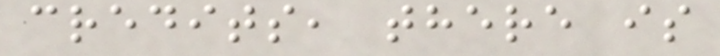credits, there is
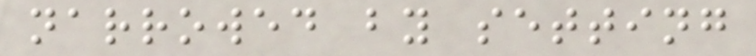narrowed by setting
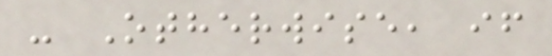- Otherwise, if
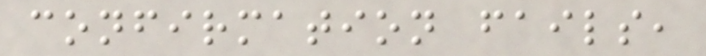confirmation fails,
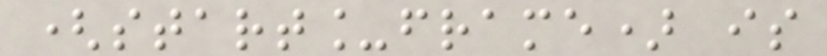(start_frame) is
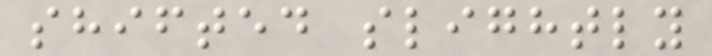shifted slightly
